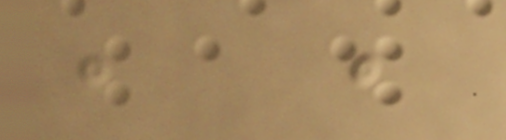, ,
